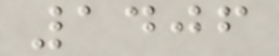1406
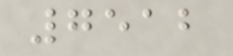7512
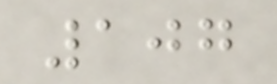107
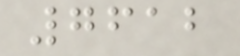7612
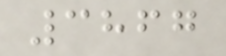3867
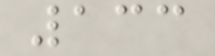133
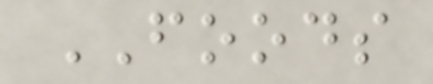FOODS
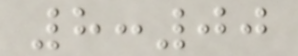8:00
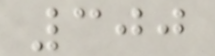300
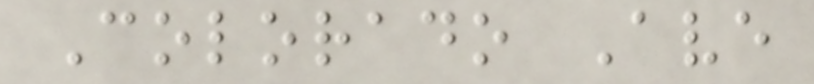Colorado Ave
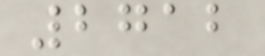2712
